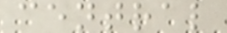central
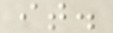it.
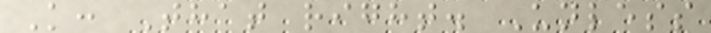K: That right. Unless
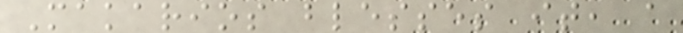Makarios blesses it, a
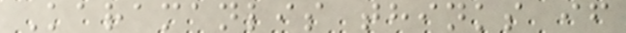Karamanlis thinks if
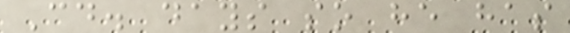Cd. days so he has
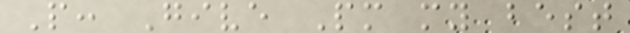P: Give Pm my best
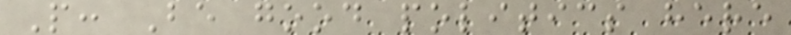P: Be good politics here
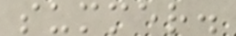summer.
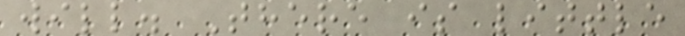will. There is little
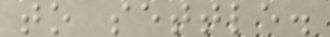to settle.
